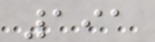191
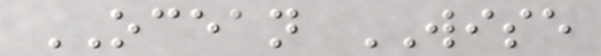OCEAN WISE
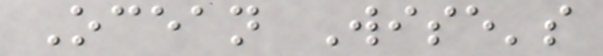Ocean Wise's
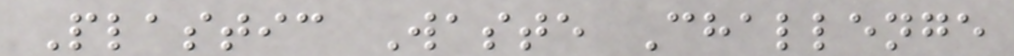Plastic Waste Challenge
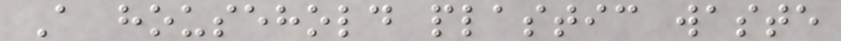A household plastic waste
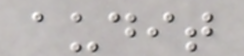audit
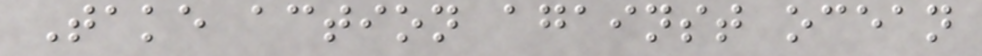Take action against ocean
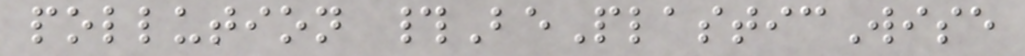pollution #BePlasticWise
